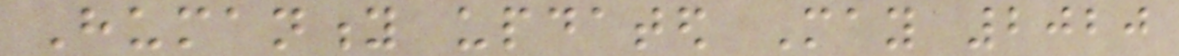Humanity updated May 2020
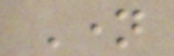Name
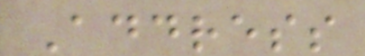Address
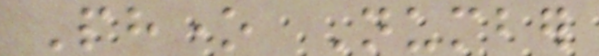Phone Number
